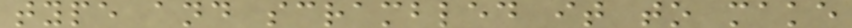type and scrambled it to make
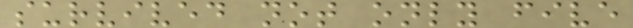survived not only five
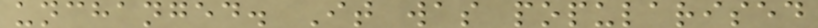unchanged. It was popularised
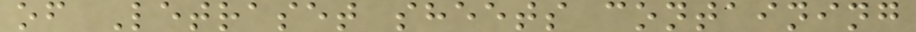of Letraset sheets containing
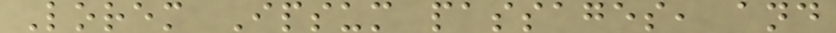Lorem Ipsum passages, and
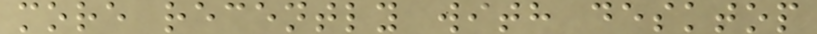more recently with desktop
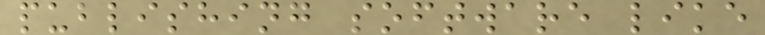publishing software like
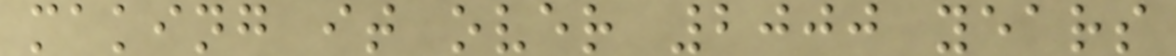making it over 2000 years
